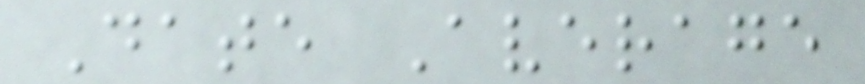Date Average
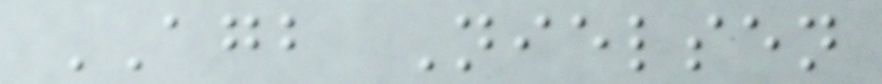AGB Nielsen
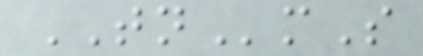TNmS
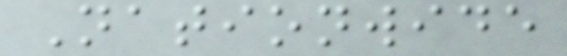Nationwide
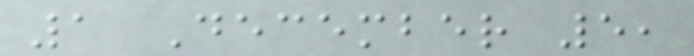1 December 5,
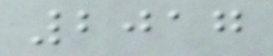2017
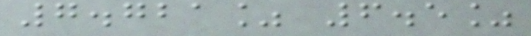7.721% 6.5%
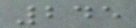245
